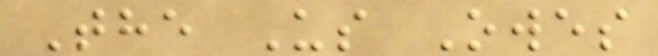The Us Owes
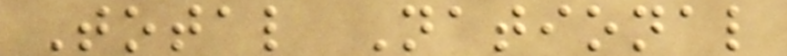Total National
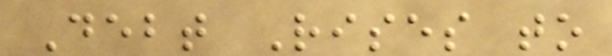Debt Rises to
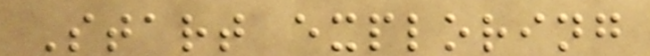Start exploring
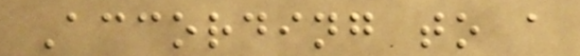According to a
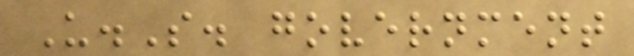U.S. government
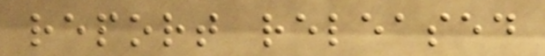report released
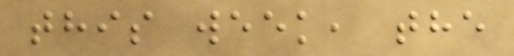this week, the
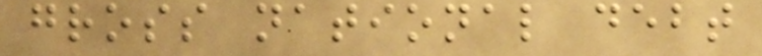gross national debt
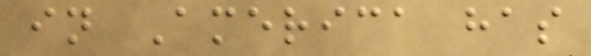in America has
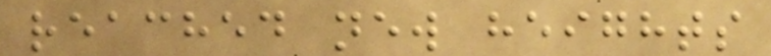reached new heights
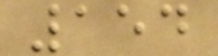154
